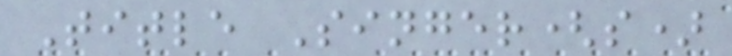Title Singer(s)
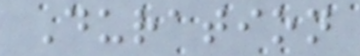Duration
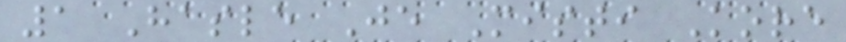1 Hasle Je Misti Kore
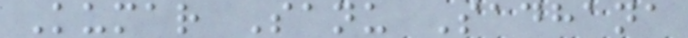Kumar Sanu Sadhana
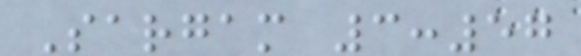Sargam 3:57
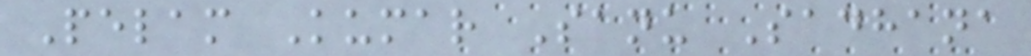Pelam Kumar Sanu Sadhana
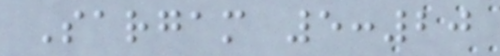Sargam 5:20
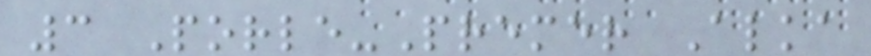3 Porle-Premer Alka
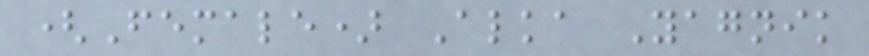(Female) Alka Yagnik
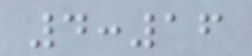4:16
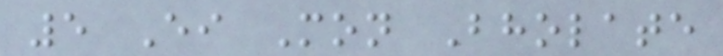5 Ei Mon Bholate
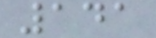141
